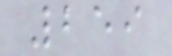259
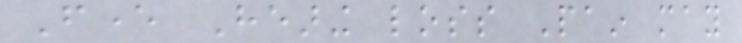Fever Hearing loss Pain may
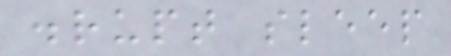disrupt sleep
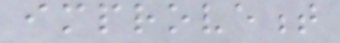improvement
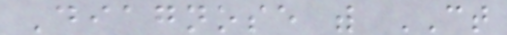Diagnose with CT
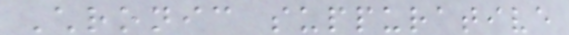Chronic suppurative
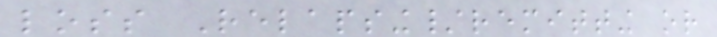loss Relapsing/remitting or
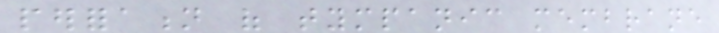perforation of tympanic membrane
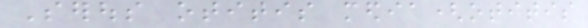Serous otitis media(otitis
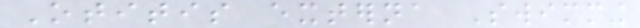Otitis externa Swimming
